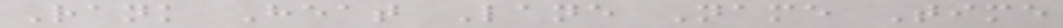Rank Heat Lane Name Time
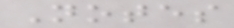Notes
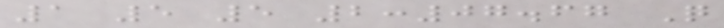1 5 5 2:07.67 Q
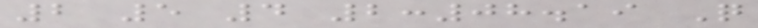2 5 4 2:08.19 Q
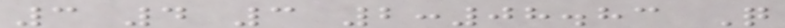3 4 3 2:08.83 Q
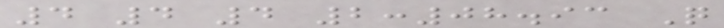4 4 4 2:08.93 Q
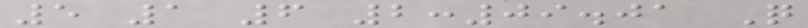5 1 6 2:09.01 Q
